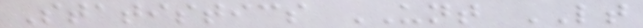Statistics UNT LT
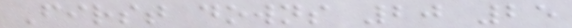First downs 20 25
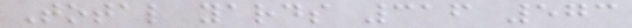Total yards 316 573
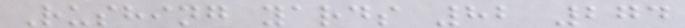Rushing yards 82 274
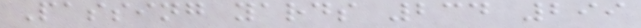Passing yards 234 299
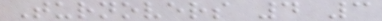Turnovers 4 3
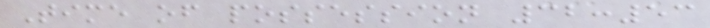Time of possession 32:53
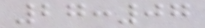27:07
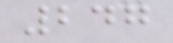247
